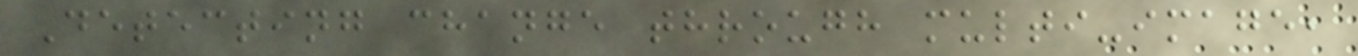Detecting change through multi-image,
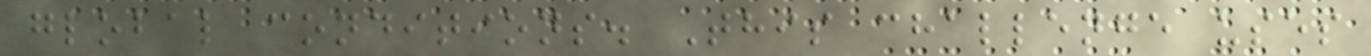global conditions. This challenge uses
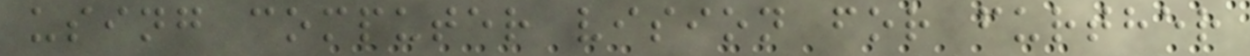using computer vision for further
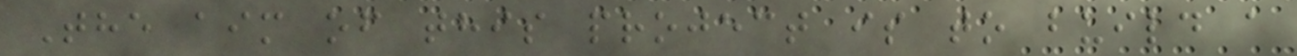The aim of this project is to build a
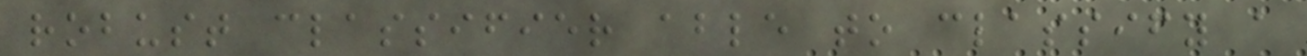robust classifier able to classify a
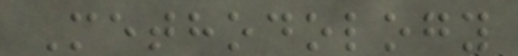Methodology
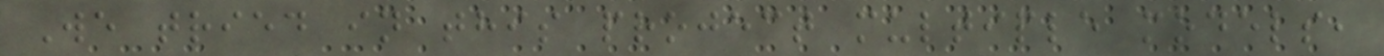We tried in this project multiple models,
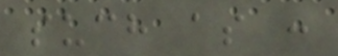such as :
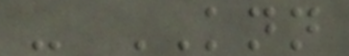- KNN
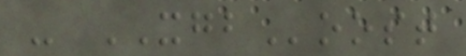- XGBoost
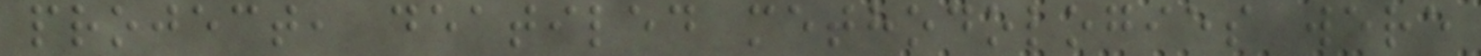project, deatiled methodologies were
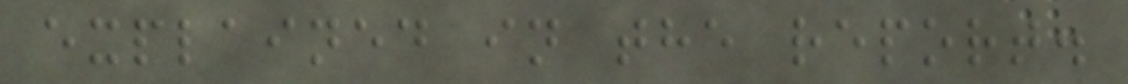explained in the report.
